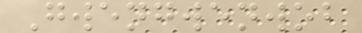Gwengwenwob
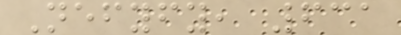Nefyfy, 631
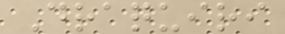Draquiri
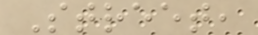Street,
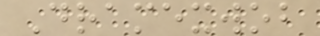Dramexwob
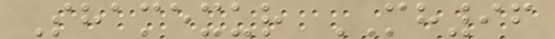Shamexur MH96
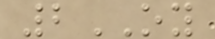2OY
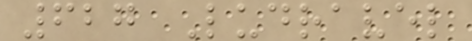627 Ludravel
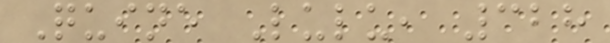Quine Lulu, 328
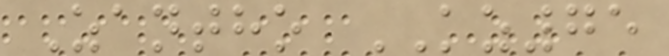Zantho KZ75
